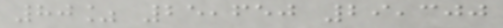80% 25,650 29,300
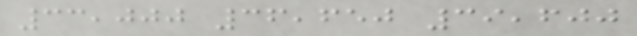33,000 36,650 39,600
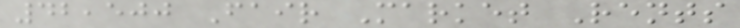42,500 Fair Market Rents
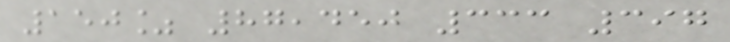150% 87,450 333 397
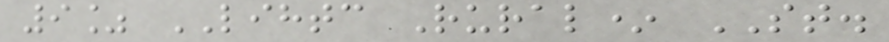9% LIHTC Rural* ST.
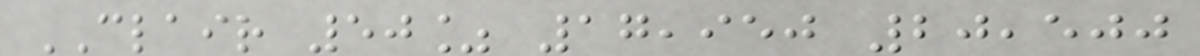CLAIR 50% 17,950 20,500
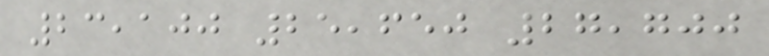23,100 25,650 27,700
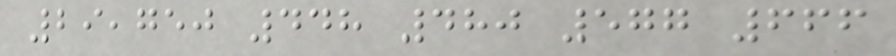29,750 448 480 577 666
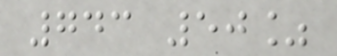743 50%
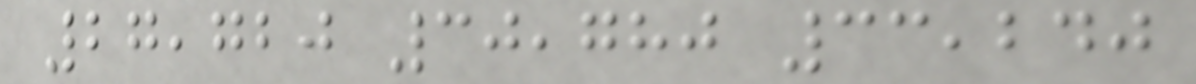27,720 30,780 33,240
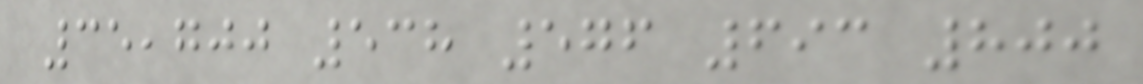35,700 538 576 693 800
